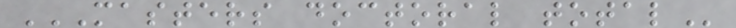MASTERS DOCTORAL TOTAL
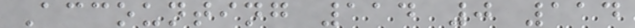Accounting 114 0 114
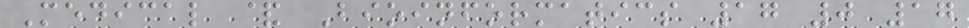Medical & Bioinformatics 17 0 17
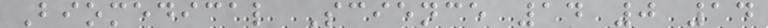Biomedical Science 14 0 14
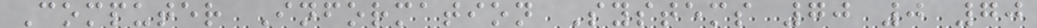Computer Information Systems 70 0 70
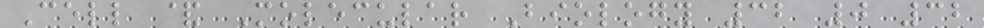Cell & Molecular Biology 32 0 32
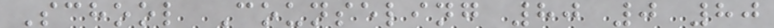School Counseling 80 0 80
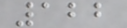122
